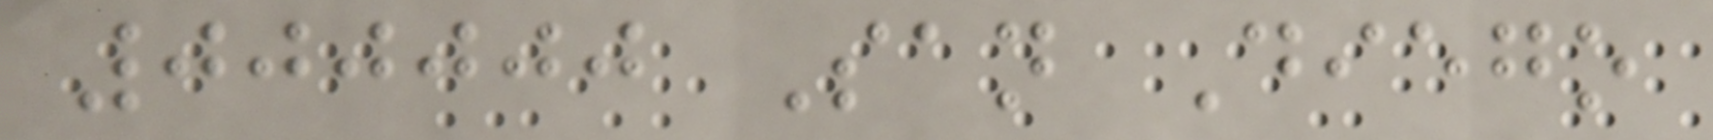000000 San Diego
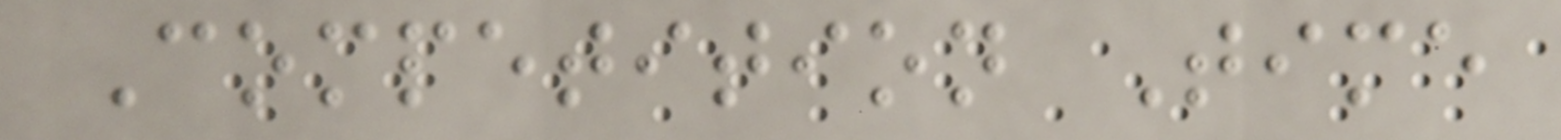Competition Time
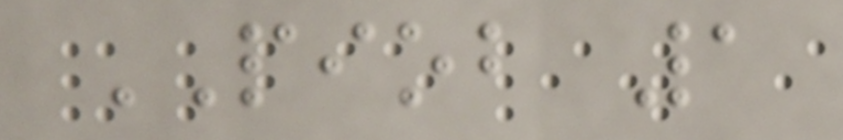PIOB 1
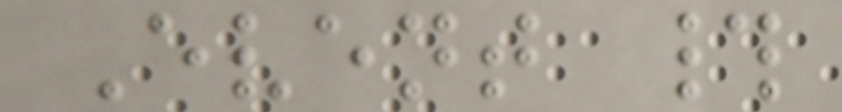Event #
